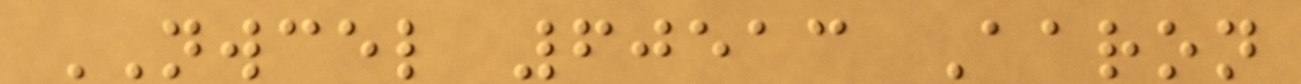NWCEL 60513 Aaron
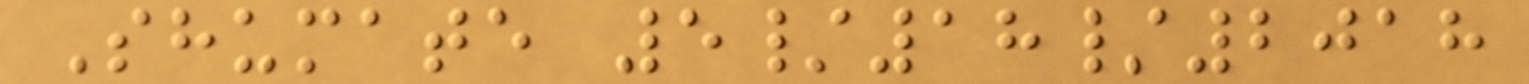Shumate 5/18/2018
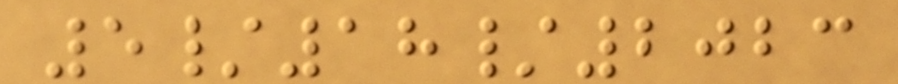5/18/2023
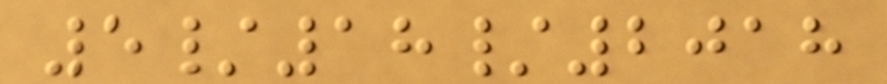5/18/2018
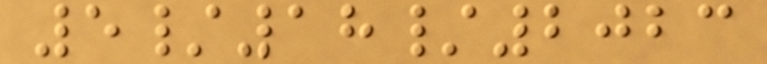5/18/2023
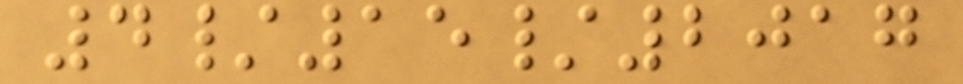4/15/2017
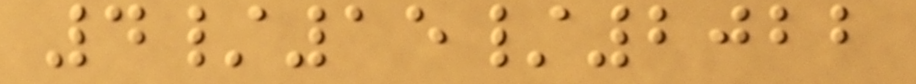4/15/2022
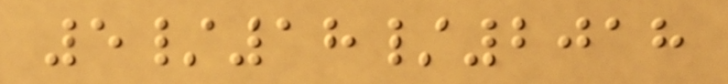5/18/2018
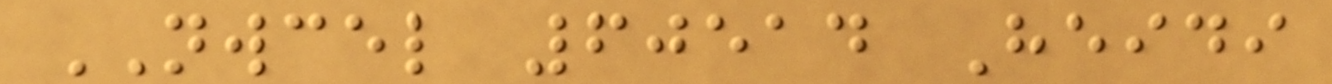NWCEL 60514 Heidi
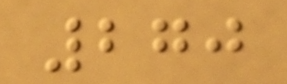270
